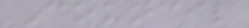Council
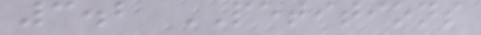3.2 PETITIONS
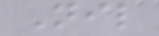Nil
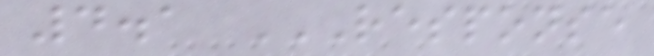4.1 RESPONSE
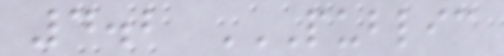4.2 PUBLIC
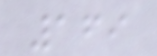169
